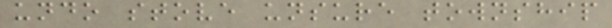undo stove unsure township
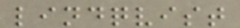lindqvist
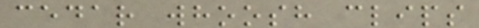cedar whoosh clips
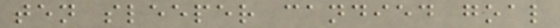ten sleeper candied goal
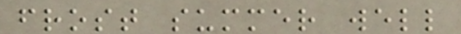frost summer well
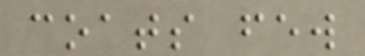coats few
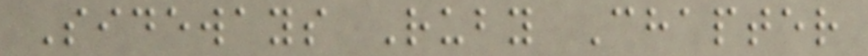Sideways Ruby Chapter
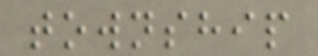township
